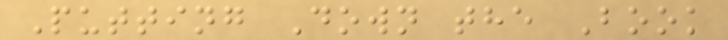Putting Down the Book
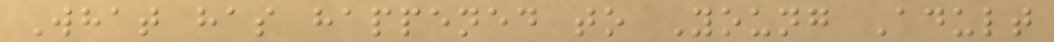What has happened to Young Adult
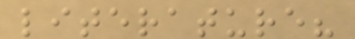literature?
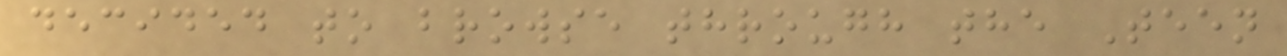decided to browse through the Teen
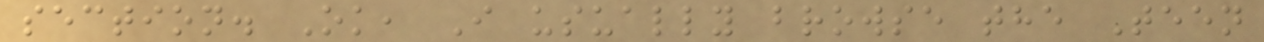section. Ok, I usually browse the Teen
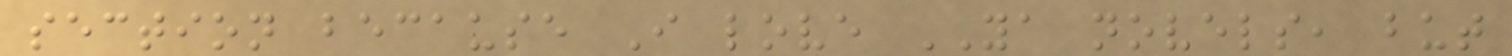section because I love YA novels, but
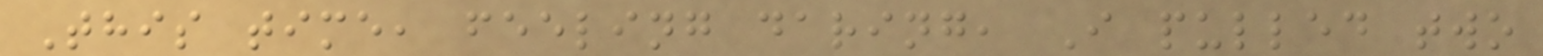This time, feeling daring, I pulled two
